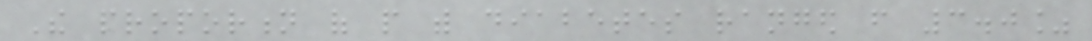The proportion of people with diabetes ranged from 3.0%
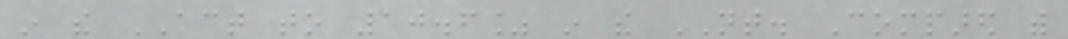in the ACT to 10.6% in the NT. Compared with
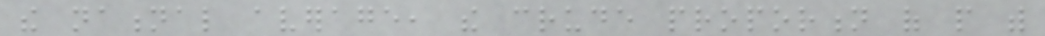the national average, the crude proportion of people with
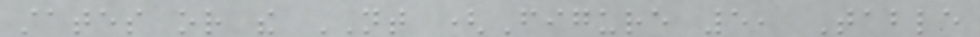states or the NT (Figure 5, Table
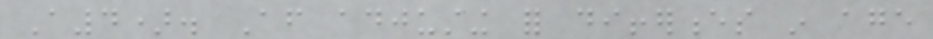A4). After adjusting for differences in age
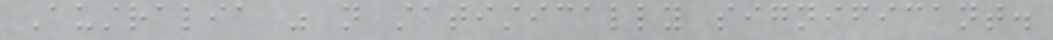Australia was not statistically significant.
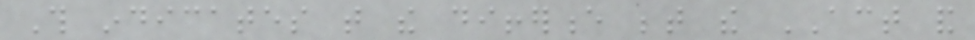This indicates that the difference between the ACT and
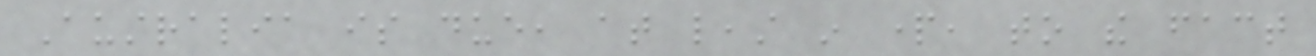Australia is due, at least in part, to the fact
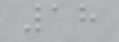18
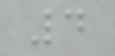4
